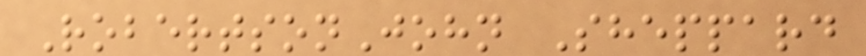RobertsonJohn Sheppard
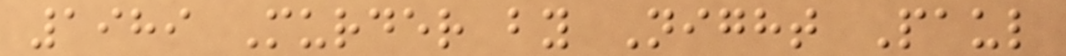1989 Murder by Night Paul
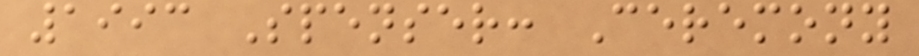1993 Spenser: Ceremony
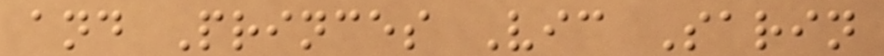and Princes Vic Sarin
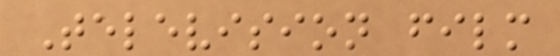Television film
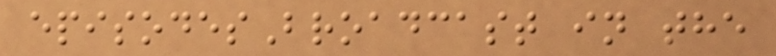episodesBroadcast in the
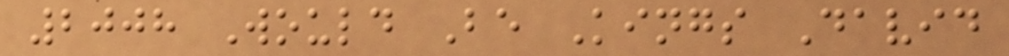2008 Would Be Kings David
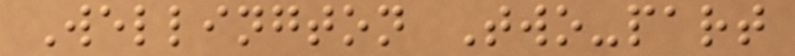Wellington Two-part
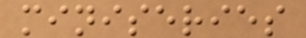miniseries
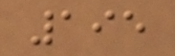195
